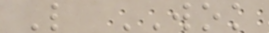L WOK
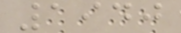1940
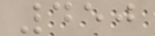450
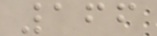166
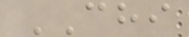CHI
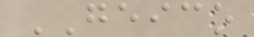GEICO
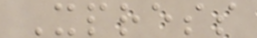Xpress
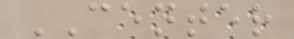CENTER
